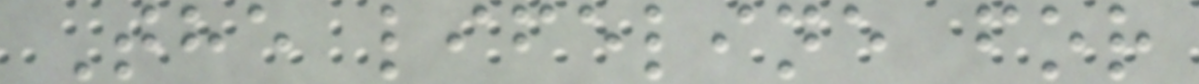The lifeline for
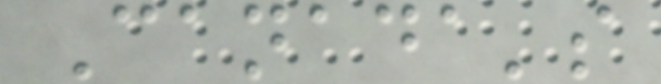Canada's
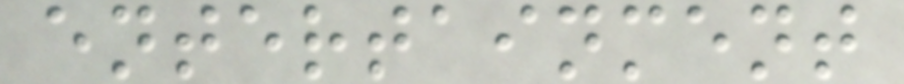entertainment
